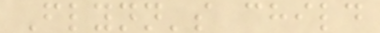Flynn's child
